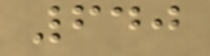640
